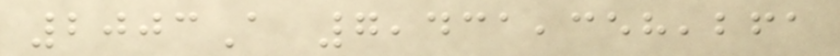2003A 7,431,358,261
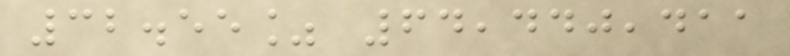32.55% 64,440,411
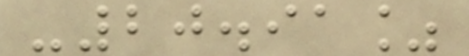-20.91%
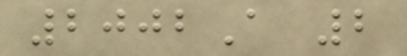2002A 2
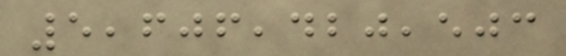5,606,420,503
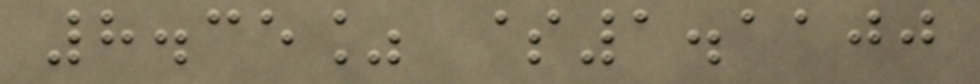8.35% $1.1100
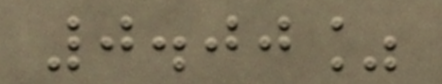0.00%
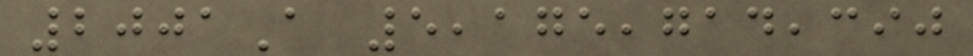2001A 5,175,714,390
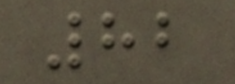82
